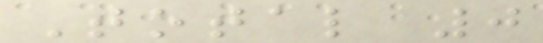Total 0
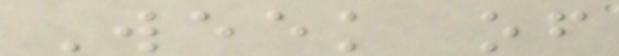Week of
